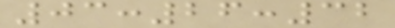03:26:32
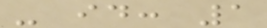- id: 1
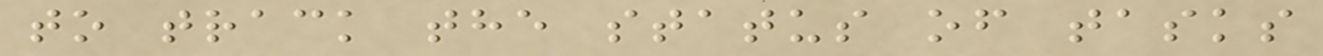to track the status of tasks
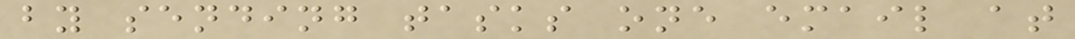by sending tasks one email at
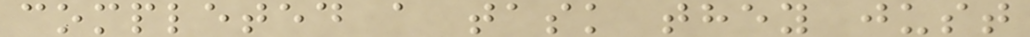completed a task they just
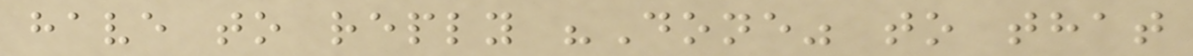have to reply "Done" to that
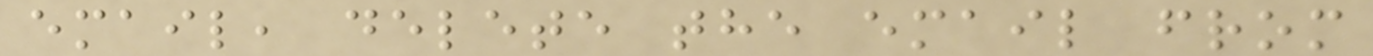email, delete the email from
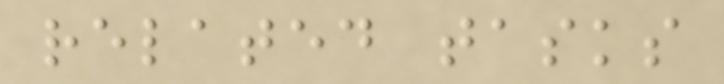related tasks
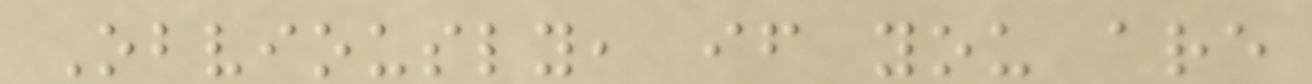Obviously, if you are
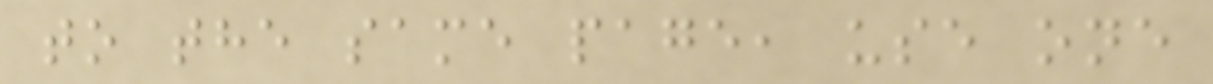to the same page, use one
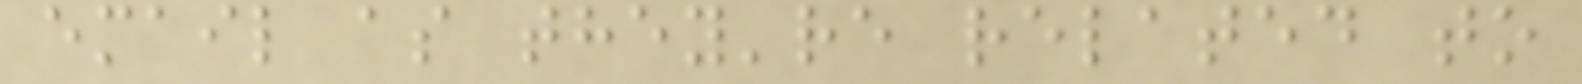email as they're related to
